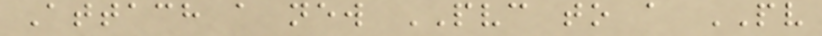Attach a new PVC to a PV
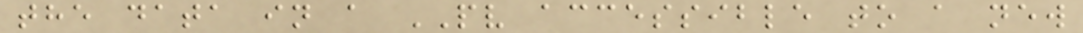the data in a PV accessible to a new
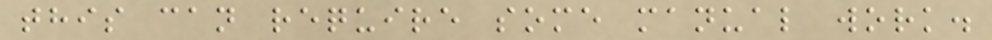this can require some manual work.
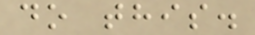do this.
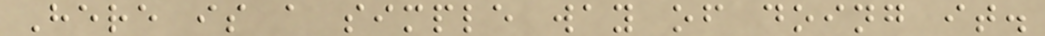Here is a simple way of doing it.
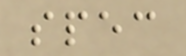spec
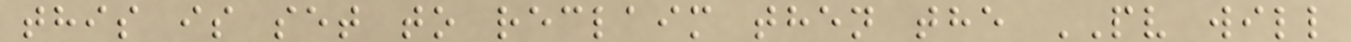this is set to reclaim then the PV will
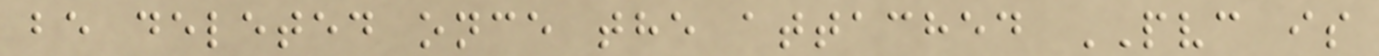be deleted once the attached PVC is
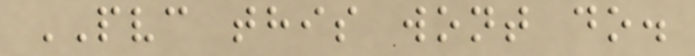PVC this wont do.
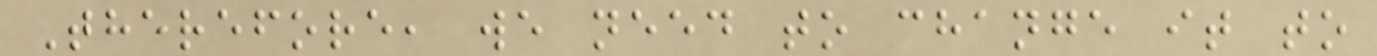Therefore, we need to change it to
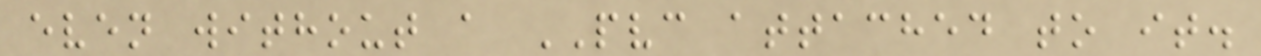even without a PVC attached to it.
